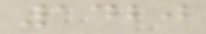1420
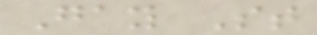Gay St
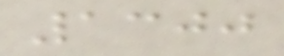1300
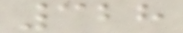328
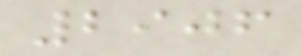2906
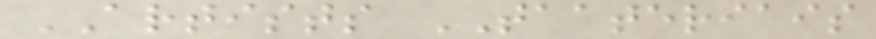ARTISTS TAATERIAIS
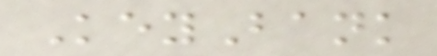KeyBank
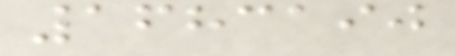1683190
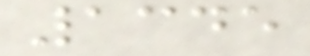1345
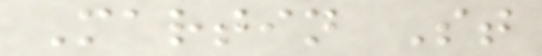Martin St
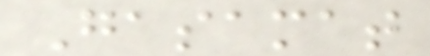Gasamat
